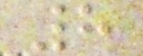8
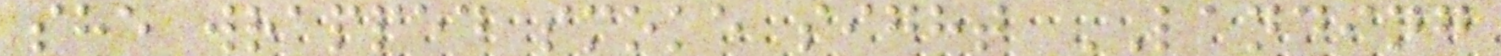she wrapped smoke sight LANDING
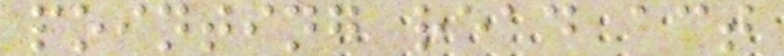pointing read act
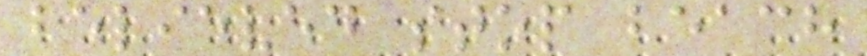believed stop beach
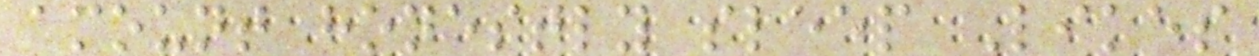amount honestly sleep Likes
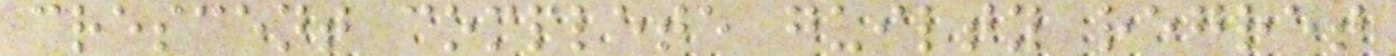crescent complete guilty regret
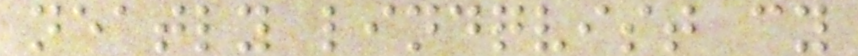neatly lindqvist cy
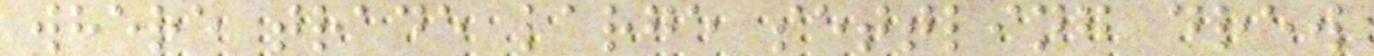where trade large settling drew
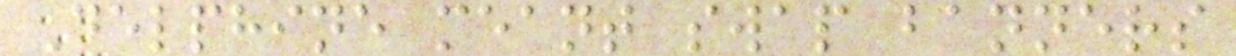Delphine meant swap banners
